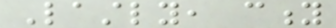Lastly, city
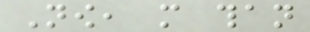Now, more than
